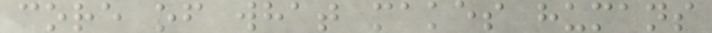core of what makes humans
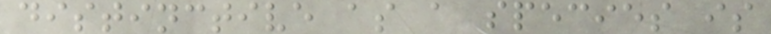distinctive as a species is
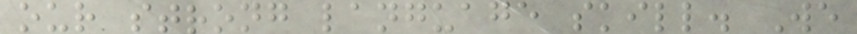our strong language skill. We
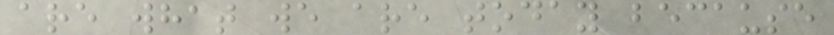are what we are today because
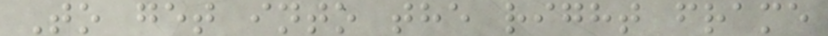To get into the right frame
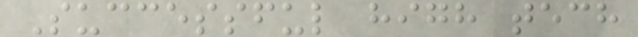Successful high tech
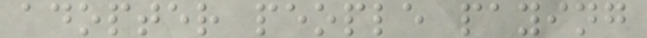adopter people paying
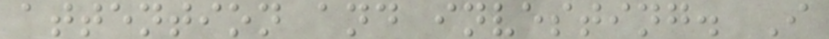attention and investing. I
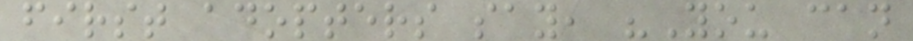first adopters say, "You can
